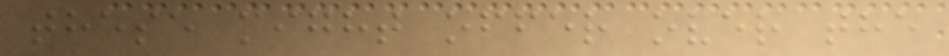these might offer over the
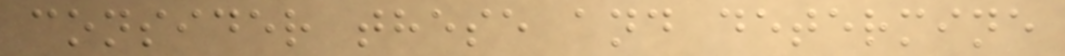consider these and determine
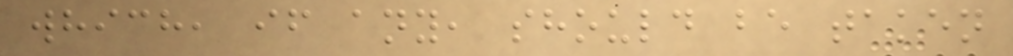which, if any, should be taken
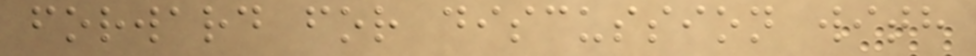forward for discussion with
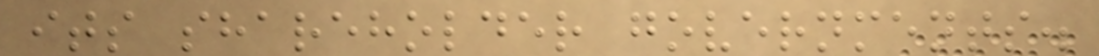its shareholder governments.
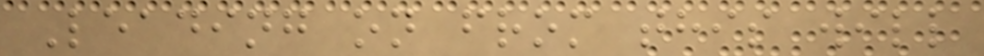Leading on from this will
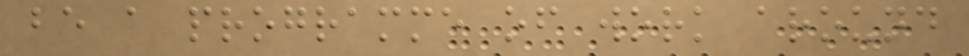be a programme of work around
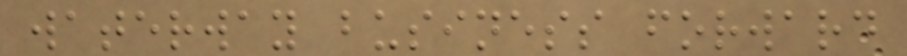waterway business forward
